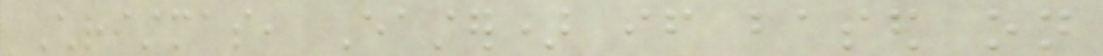Christmas, Easter) if based on
